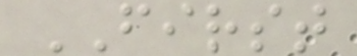FIRST
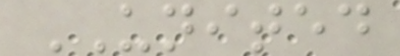UNITED
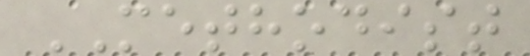METHODIST
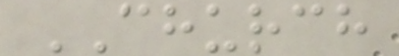CHURCH
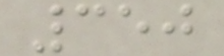350
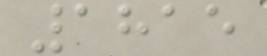1815
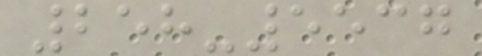258-5537
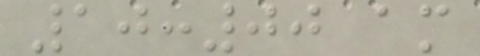10:00 am
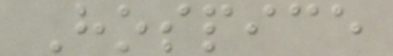Hospice
